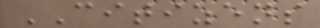CITIZENS
